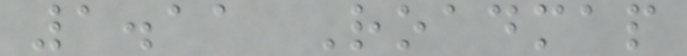1.11 Roadmap
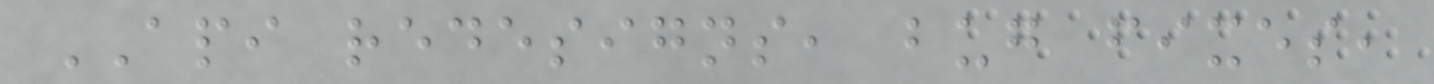API redesigns, bug fixes,
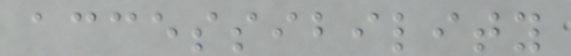accessibility
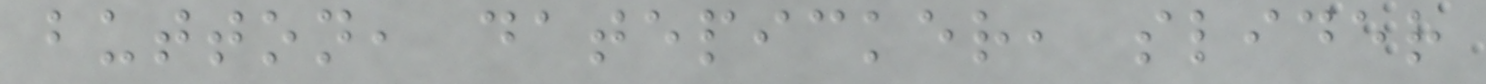button, datepicker, slider
